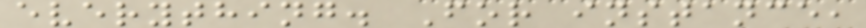everything. For instance,
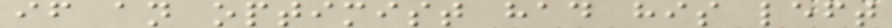if an optimist had his left
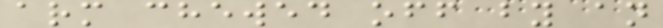arm chewed off by an
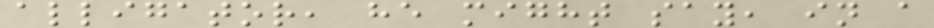alligator, he might say, in a
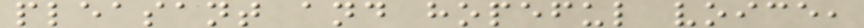pleasant and hopeful voice,
